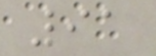91
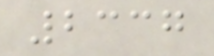2337
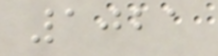1021
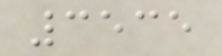3535
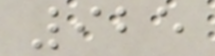925
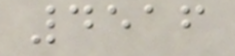4516
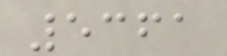5361
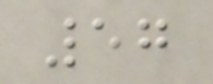57
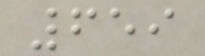659
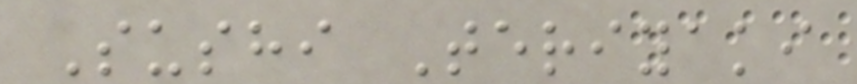Sushi Teriyaki
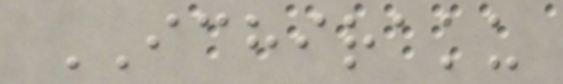ICHIRAKU
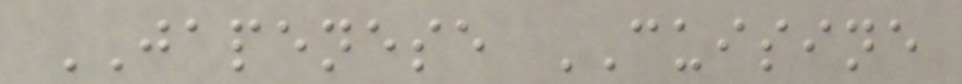JAPENESE CUISINE
